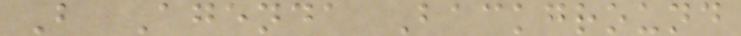B Agenda Background
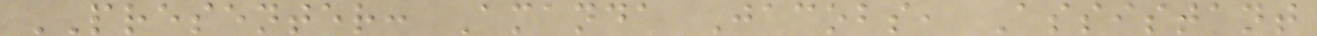PRESENTER: Amanda Jacobs, Assistant
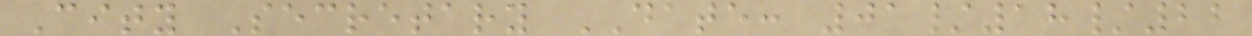City Secretary DATE: 01/18/22
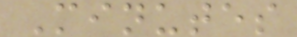Minutes
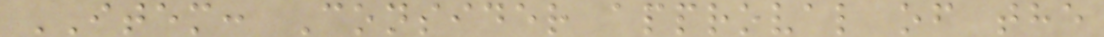ITEM: Consider approval of the
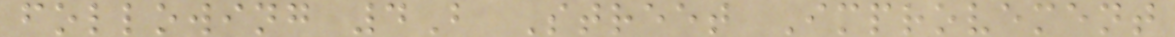following 4B Street Improvement
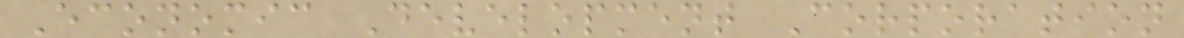Economic Development Corporation
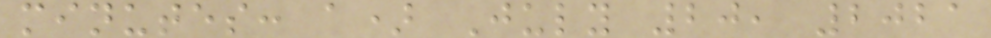minutes: a) July 20, 2021
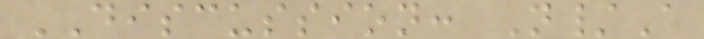DISCUSSION: N/A
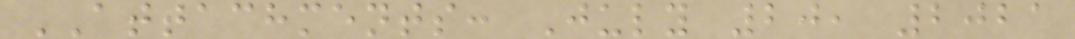ATTACHMENTS: July 20, 2021
